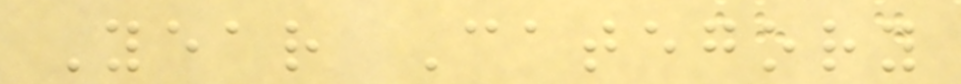Year Category
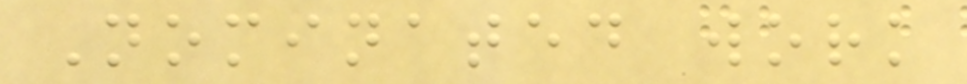Nominated work
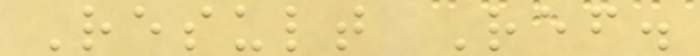Result Ref.
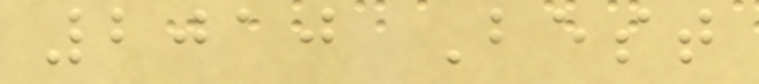2010 Best
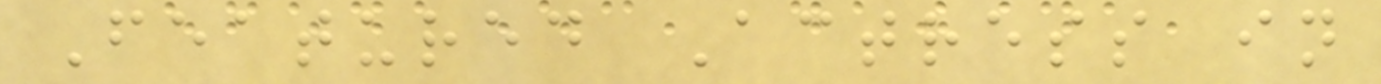Featured Actress in
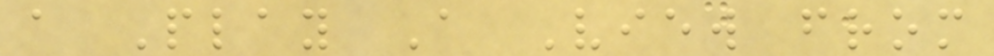a Play A View from
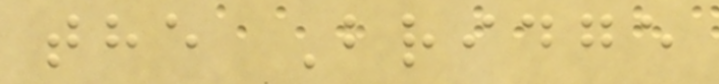the Bridge
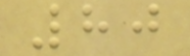80
